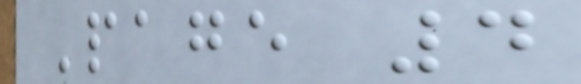Page 4
